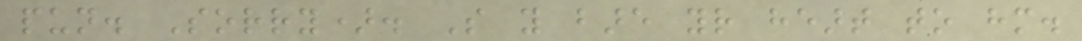pun. Sorry). So you bare your heart to him.
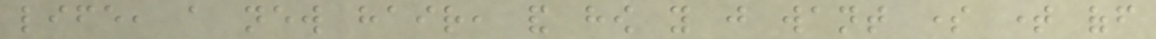life, a new hair, and how you just want some time off
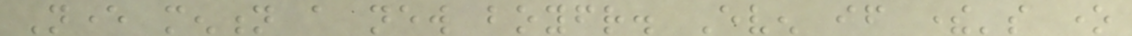Never mention a new boyfriend. Even if there's one
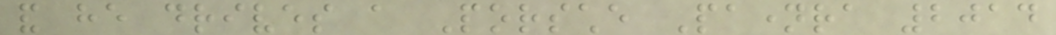and he drives a Porsche Panamera 2014
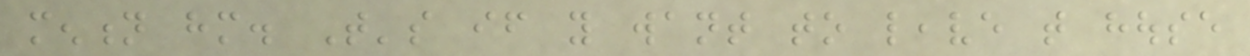mention him. That's if you want to leave that house
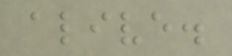alive.
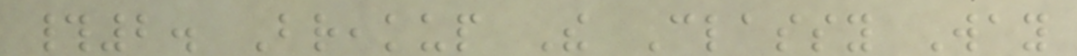#2. Breakup The Classy Way
